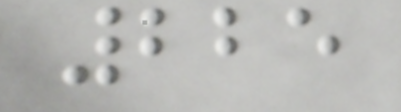225
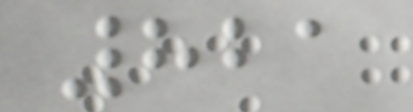821
